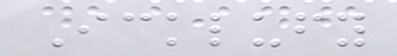Icklufy
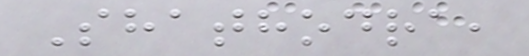Shathodra,
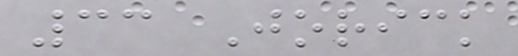33 Jorick
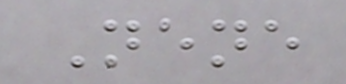Nene
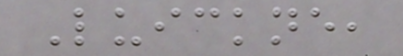Luickne,
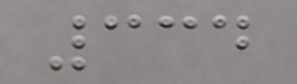334
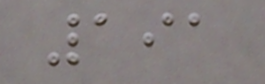191
